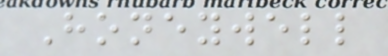Honeywell
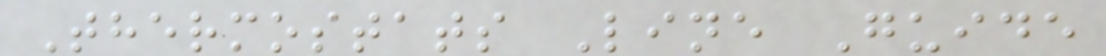Thermostats Line Guide
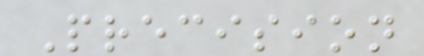Precision
